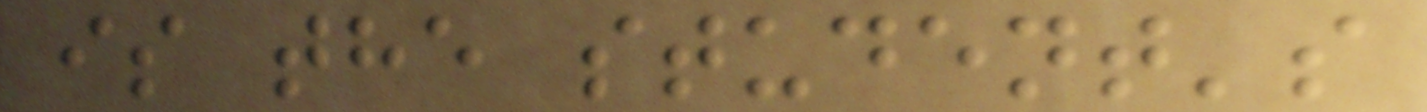is the student's
